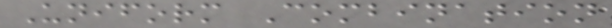Uniform Combination
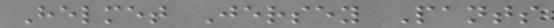Helmet Jersey Pants
